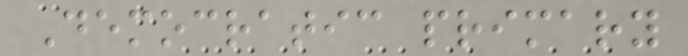Democratic primary
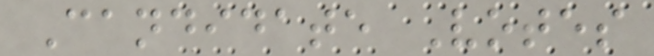Candidate Votes
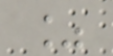%
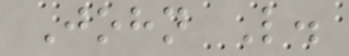John L.
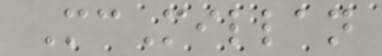McMillan
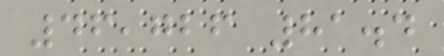46,726 81.4
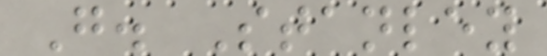G. Stanley
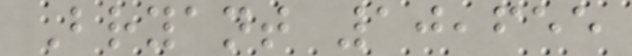Bryant 10,655
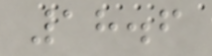18.6
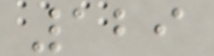129
